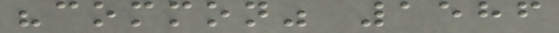"common" 1586
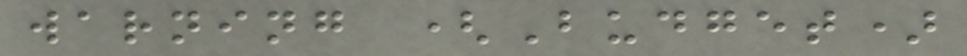warning (Budget)
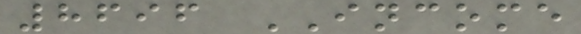8696 INCOME
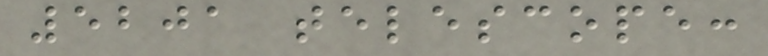5201 telescope:
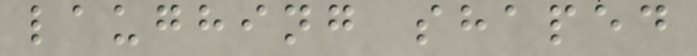laughing shaped
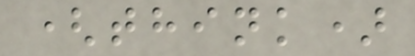(think)
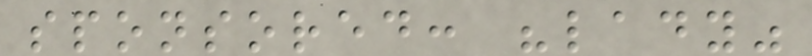sponsored: "lady"
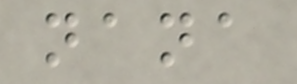nana
